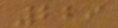229
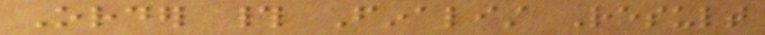Order # Finalist Result
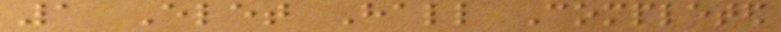1 Elet Hall Completed
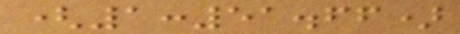(1:51.66)
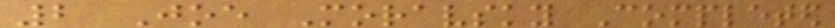2 Joe Moravsky Completed
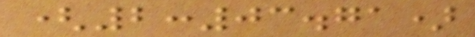(2:03.71)
